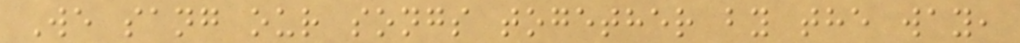We sang our songs together by the way,
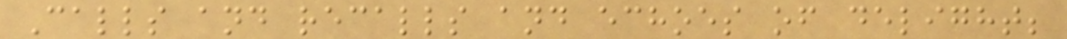Calls and recalls and echoes of delight;
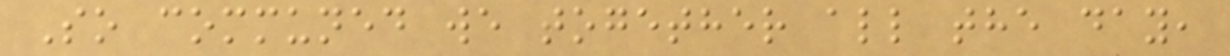So communed we together all the day,
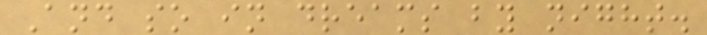And so in dreams by night.
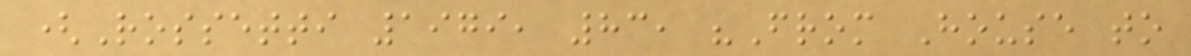(Rossetti 1979, 83, "From House to
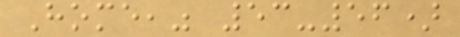Home," 53-56)
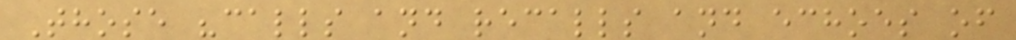Those "calls and recalls and echoes of
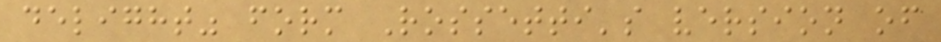delight" form Rossetti's version of
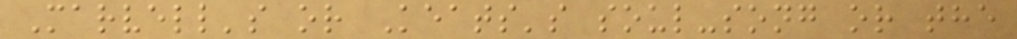Marvell's or Keats's soul-song or the
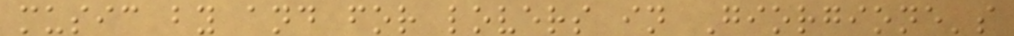music by and for lovers in Giorgione's
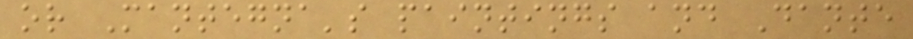or Mantegna's paintings and Dante
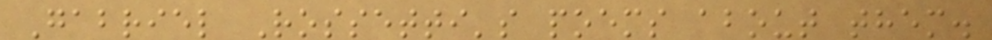Gabriel Rossetti's poems about them.
